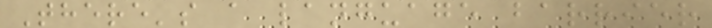There's a language barrier
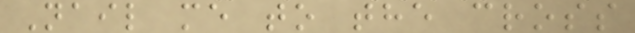Nail me to the cross
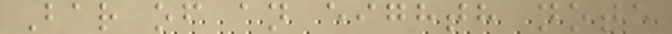Bar of an eighth note
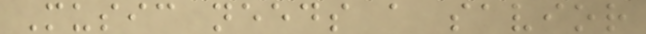Music needs a savior
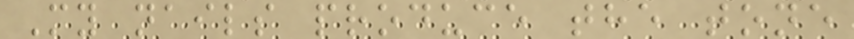My nails produce the tone
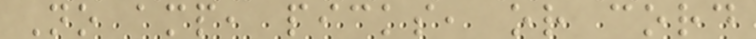No amp, picks, or cord
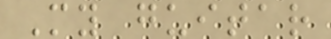My guitar
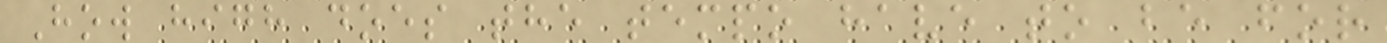How high does the tempo have to be for
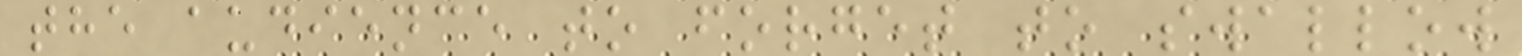the audience to forget to swallow
